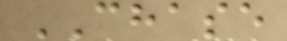CHASE
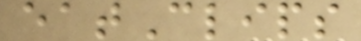eatClips
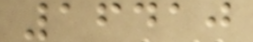16410
